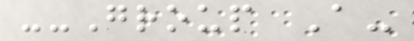--Group A-
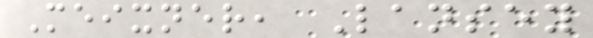Meixner, Lansey
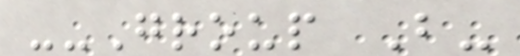--Group B-
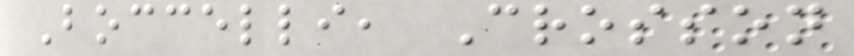Boccelli, Crosson
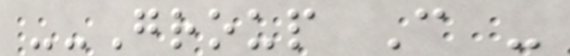--Group C -
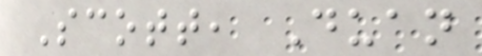Scott, Duan
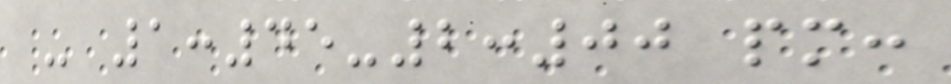- 1:45-2:00 pm:
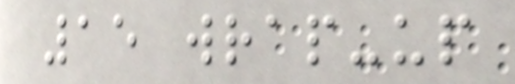15 wrap-up
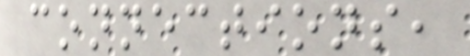connections,
